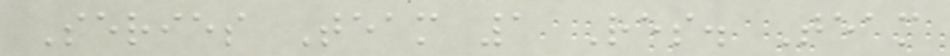Series Team 1 Res. Team
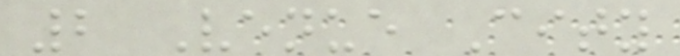2 Venue City
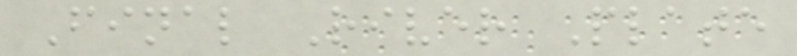Final River Plate
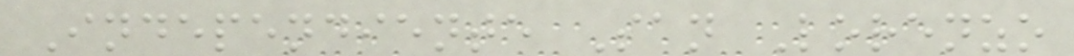Independiente San Lorenzo
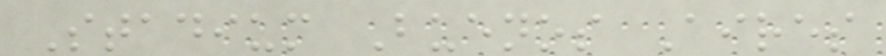Stadium Buenos Aires
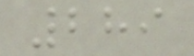289
